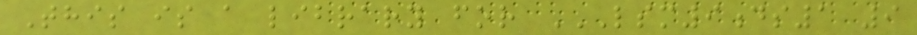This is a library for LSM9DS1 9
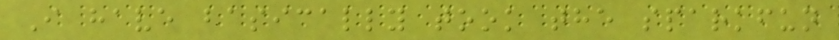I have basically took the sparkfun
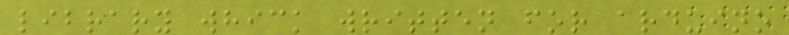library whick written for arduino
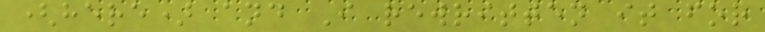(here) and I rewritten it for
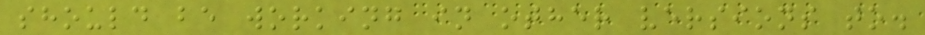should be working in other versions to.
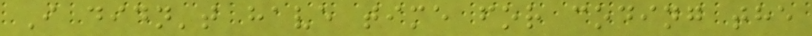I didn't have time for coding the
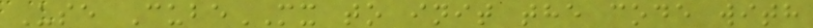Use CubeMX to init the code with
